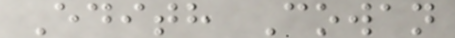Edith Cowan
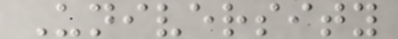University
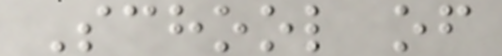School of
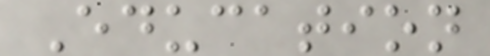Education
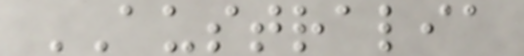AUSTRALIA
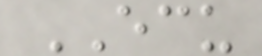ECU
